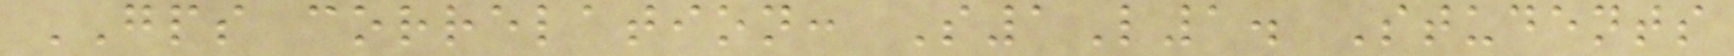GPS correlation: S1L1. Students
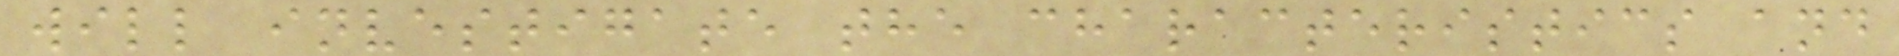will investigate the characteristics and
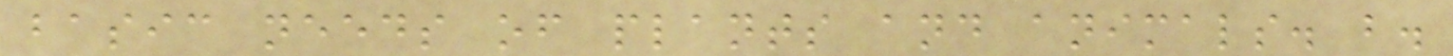basic needs of plants and animals. b.
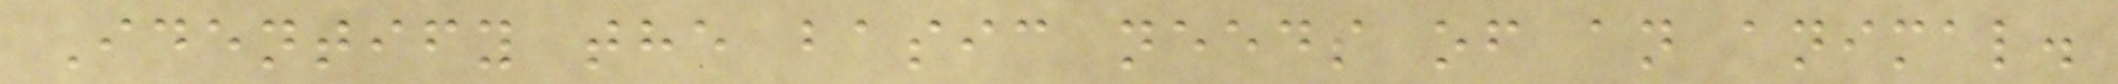Identify the basic needs of an animal.
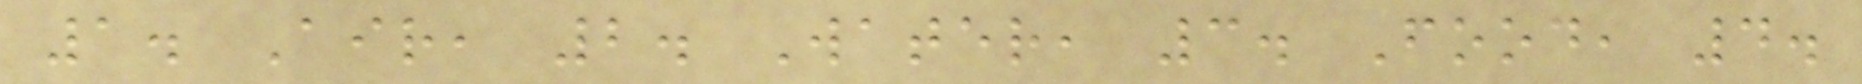1. Air, 2. Water, 3. Food, 4.
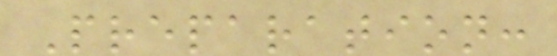Preparation:
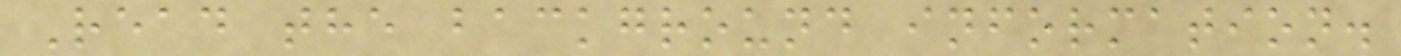Read the background information.
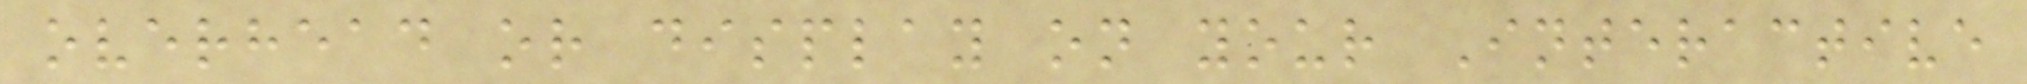overhead or display on your Interactive
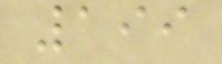199
